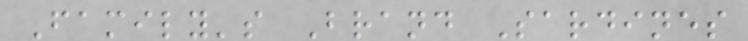Family's Brand Sardines
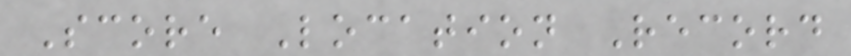Score Location Record
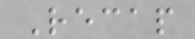Recap
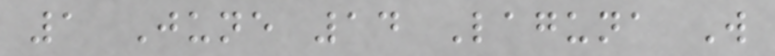1 June 14 Laguna W
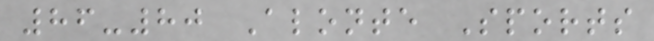86-80 Alonte Sports
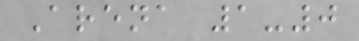Arena 1-0
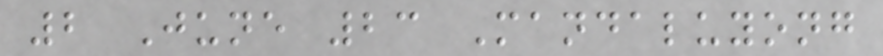2 June 23 Mandaluyong
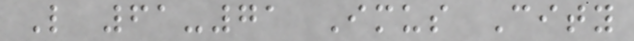L 61-71 Imus City
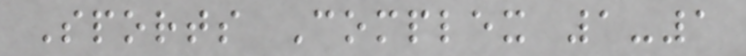Sports Complex 1-1
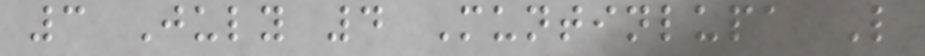3 July 4 Muntinlupa L
